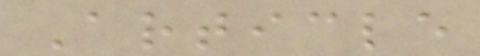Article
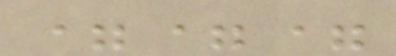===
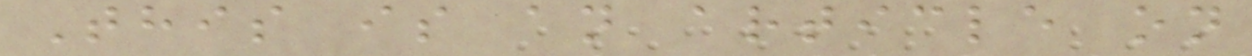This is an article on
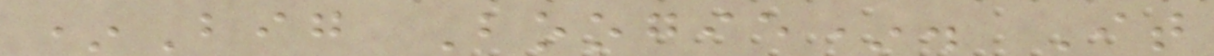*Big Boogie*. It
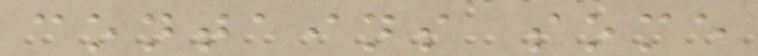contains some
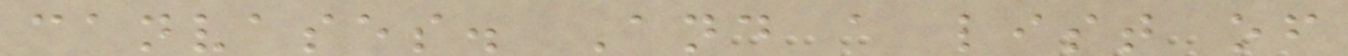canvases. And a list of
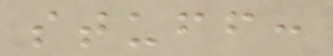stuff:
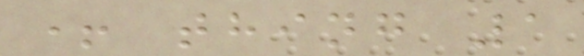+ thing 1
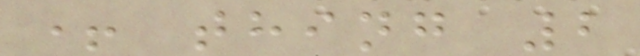+ thing 2
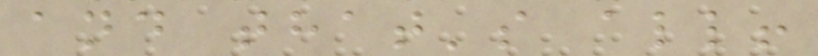and that's all!
